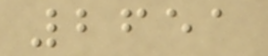2651
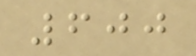600
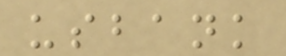usbank
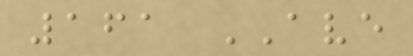161 AVE
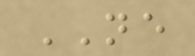NE
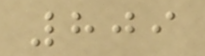809
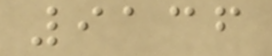9136
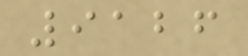9126
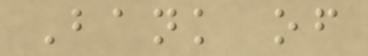Bank of
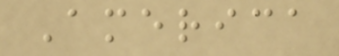America
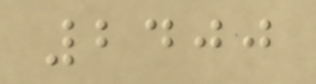2400
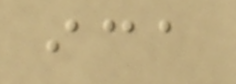ica
